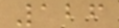126
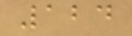124
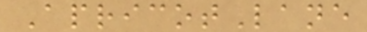ApricotLane
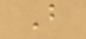B
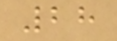28
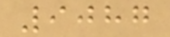9087
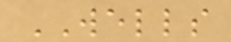WELLS
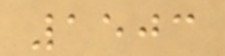1503
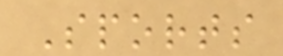Sports
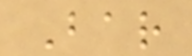Bar
